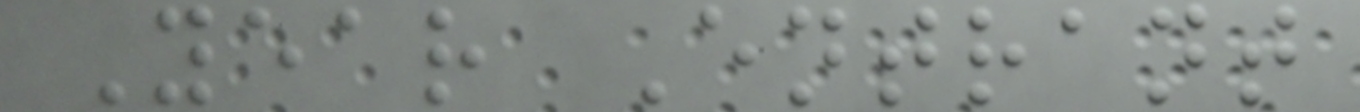Year Entrant
